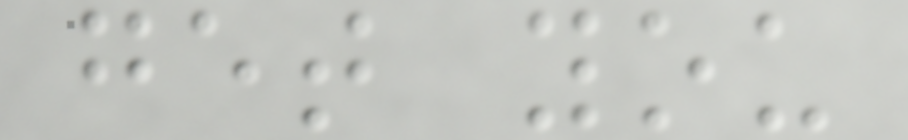get you
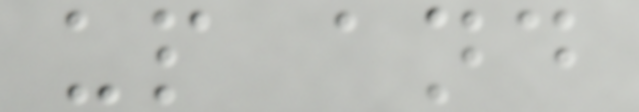up and
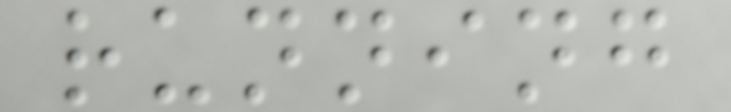running
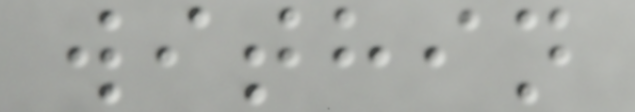within
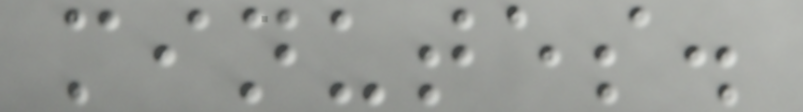minutes.
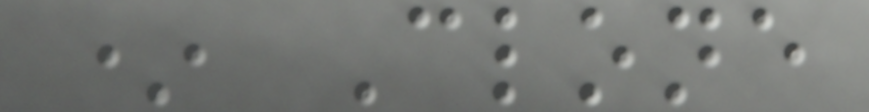* Clone
